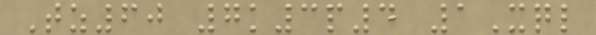Tz60 7k3p4 1Xql
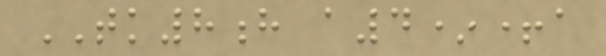TK8h a4*+a
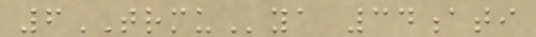6TRMUya 34ati
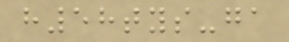h58tys-ga
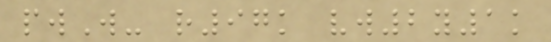pwW- r97k vw2y1k
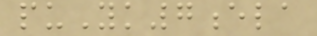puYk7ela
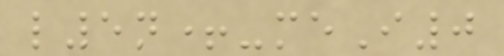l5n+-meI0
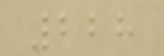228
